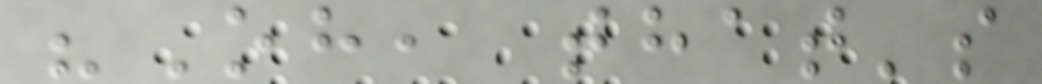"Oh, that's
